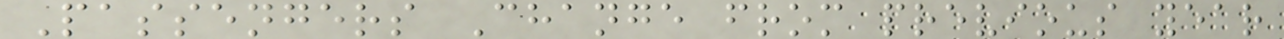Passengers Change from previous year
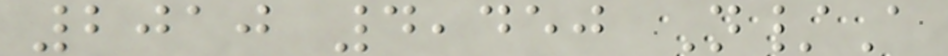2010 4,450 N/A
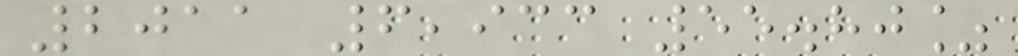2011 6,933 55.80%
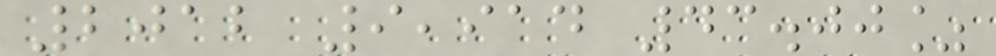2012 9,914 43.00%
